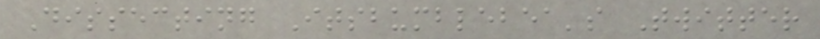Dissecting Itsbumblebea's Twitter
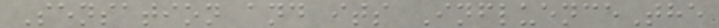Sensation and its InfluenceThe
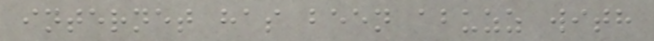internet has been abuzz with
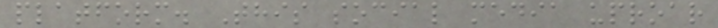platform. This social media uproar
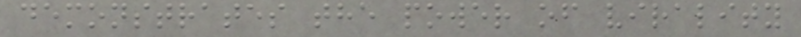demonstrates the power of virality
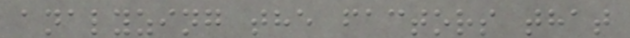analyzing the factors that
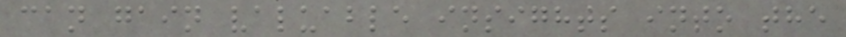can gain valuable insights into the
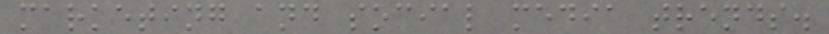marketing and social media trends.
